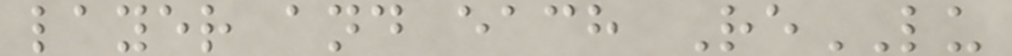layer and each ReLU
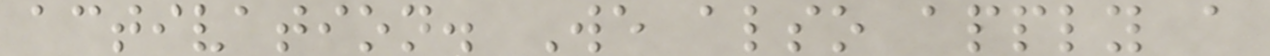activation. We also apply a
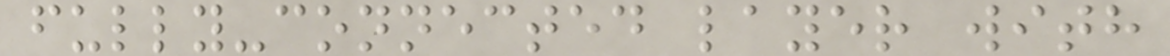fully-connected layer with
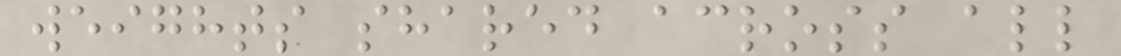weights shared across all
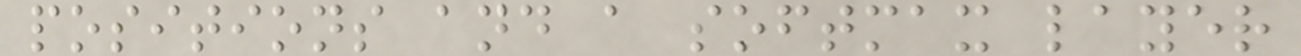positions and a softmax layer
